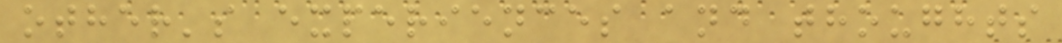other's experiences and thoughts
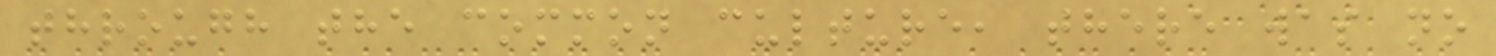through the common culture, there was no
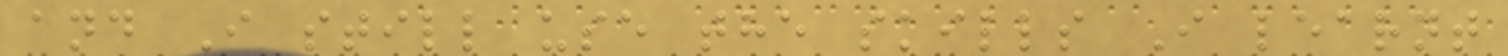and I still use the skills I learnt
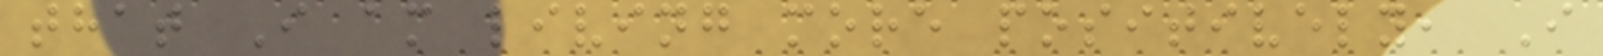that I am living more positively, I
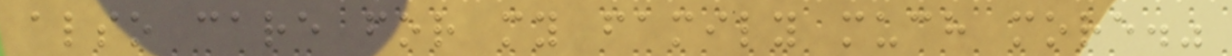also care for my family much more."
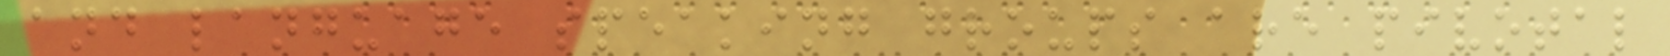and language speaking groups are pivotal
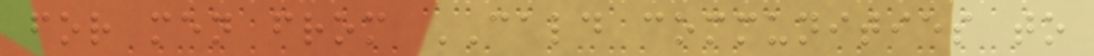for men from CALD communities to
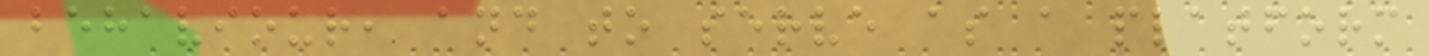behaviour, and to serve as a platform
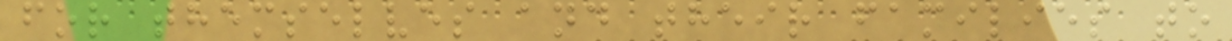for themselves and their families to
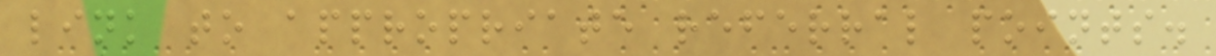link to appropriate referral points.
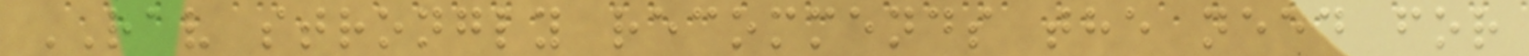RAV strongly recommends the need for
